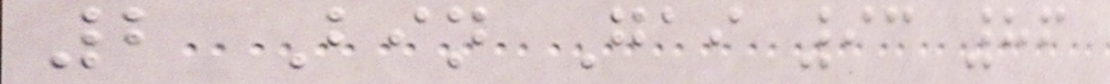2 Bin Gai 93 86
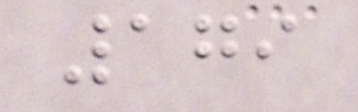179
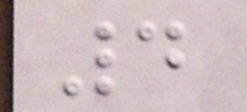4
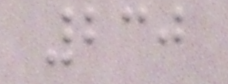230
